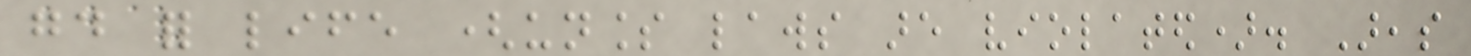good for life (unless laws are violated). Areas
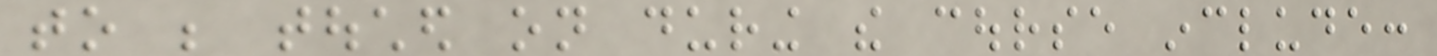to be touched on during the course include:
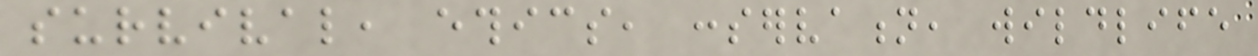survival, ethics, conservation, wildlife
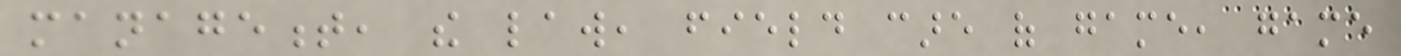management, the law, field care of game, game
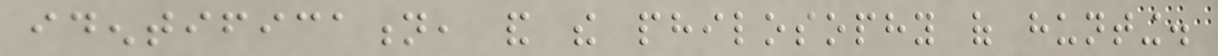identification, and the philosophy of hunting.
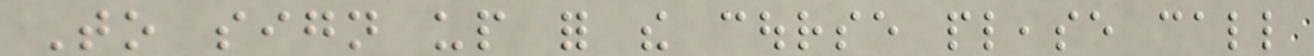To sign up for the course please call
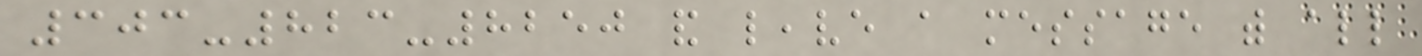303-823-8250 and leave a message with all
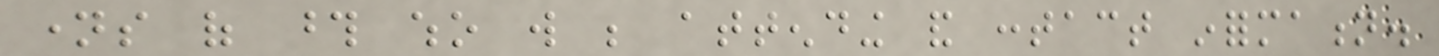names of those who will be attending and contact information.
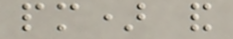pm) and
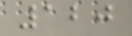120
